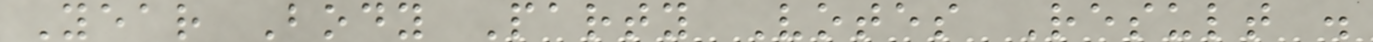Year Body Party Votes Result .
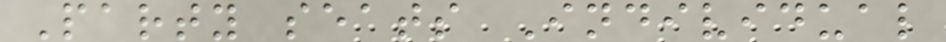Party seats Individual
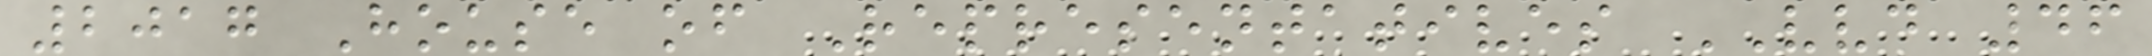2017 House of Representatives VVD 46
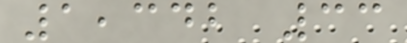1,342 33
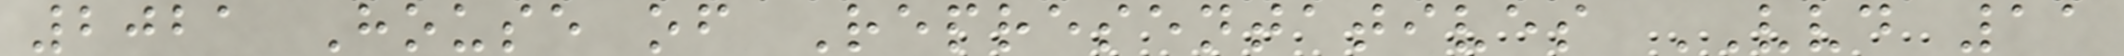2021 House of Representatives VVD 11
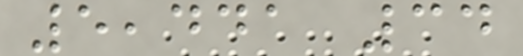5,441 34
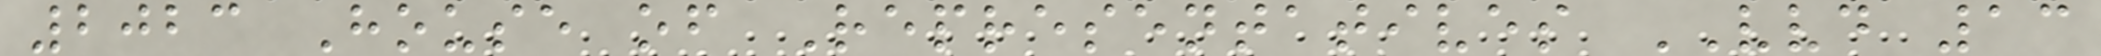2023 House of Representatives VVD 13
